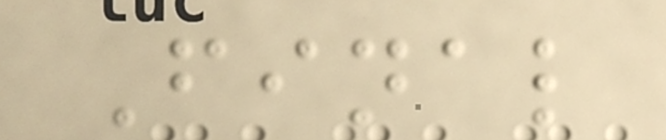Final
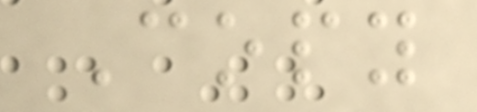Copy
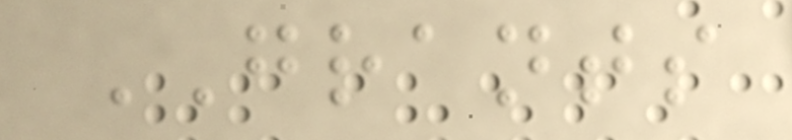GRANTS
